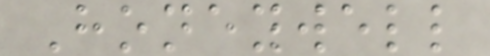Honeywell
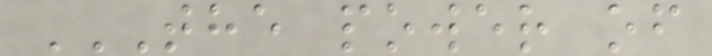THE POWER OF
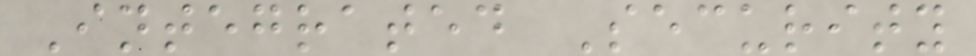Integrated Security
